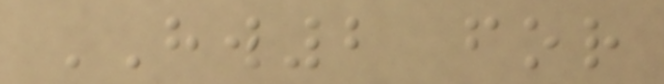HW2 for
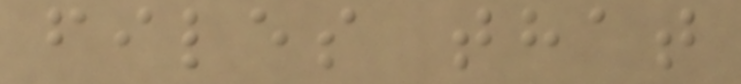files that
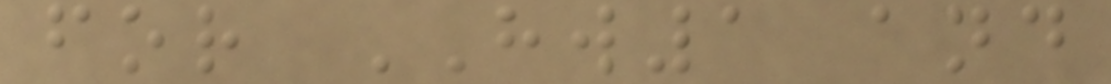for HW1 and
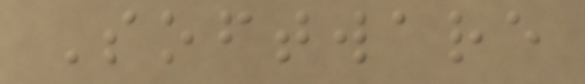Software
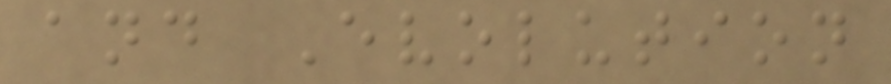and Evolution
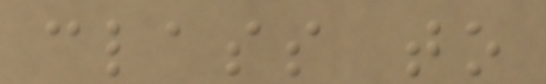class to
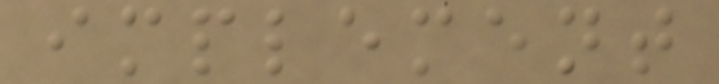implement
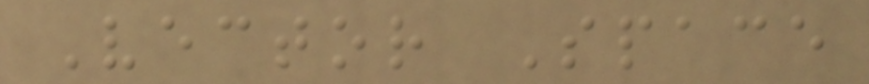Vector Space
